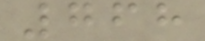768
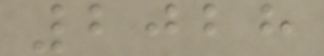2028
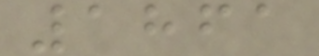1861
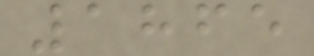1865
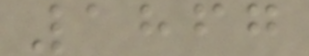1867
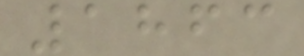1863
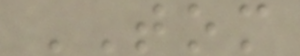TOM
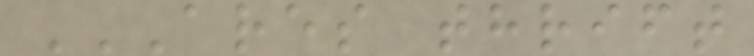ARES THRIFT
